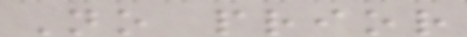No prior
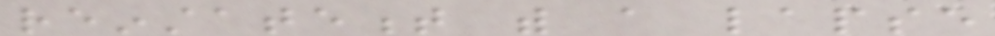reinstatement with a lapse
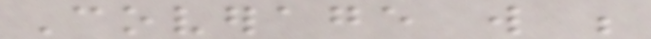Coverage will be
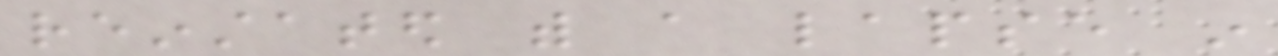reinstated with a lapse in
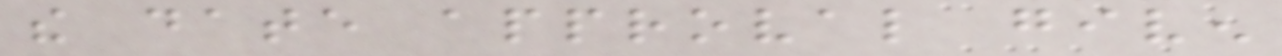the date approval given
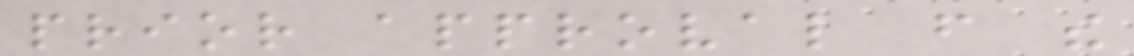prior approval from the
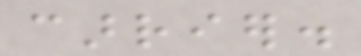carrier.
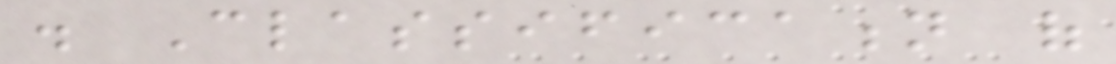. Classification of
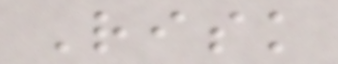Risk
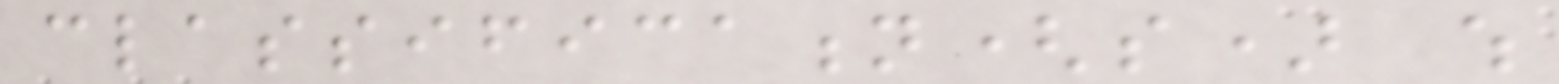classification(s) which
